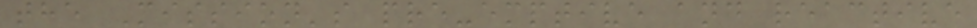the Mission's pre-emptive and reactive
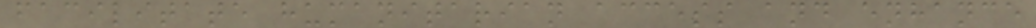facilitate humanitarian access and enhance
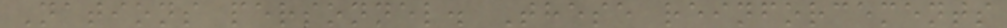Nations personnel. These reinforcements
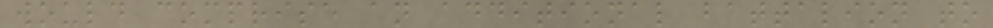would comprise an additional battalion to
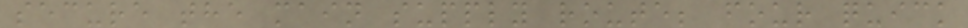secure the main supply route; four quick
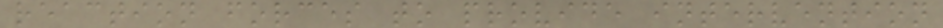reaction forces to provide intervention
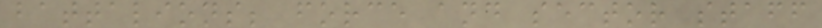battalions; force and sector staff
